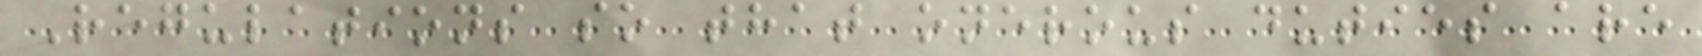Regulations so that onerous duties are
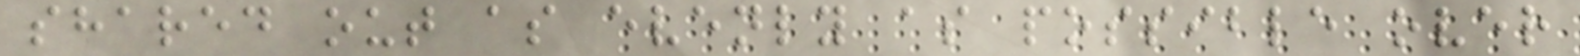shared out as evenly as possible over
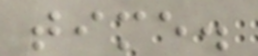time.
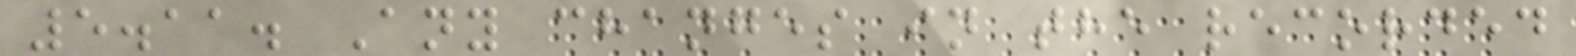5.11. Any changes in the recorded
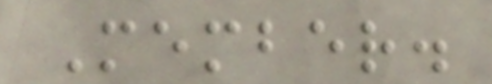Member.
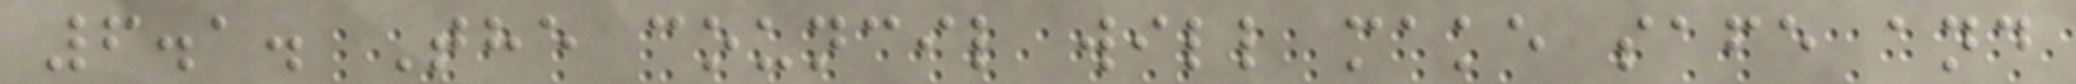6.1. The council will make safe and
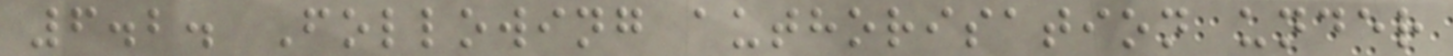6.2. Following authorisation under
